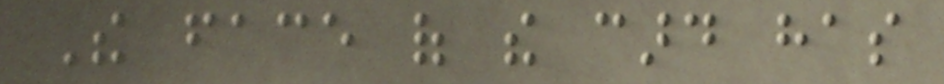The face of the card has
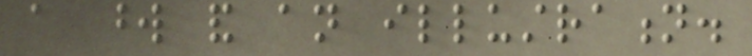a word and an illustration.
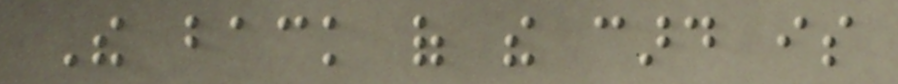The back of the card is
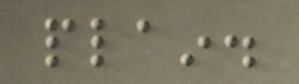plain.
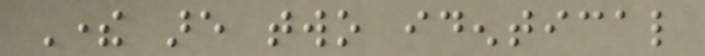There are two identical
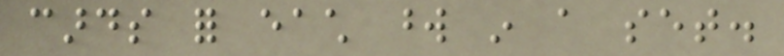cards for each word in a set.
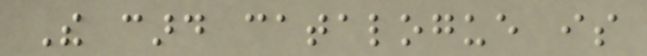The card catalogue is
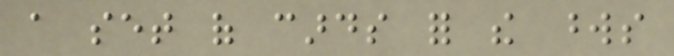a set of cards for the words
